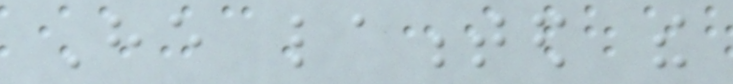He lamented the
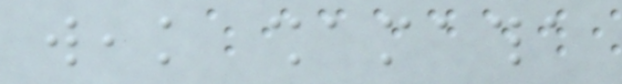weak shamatha
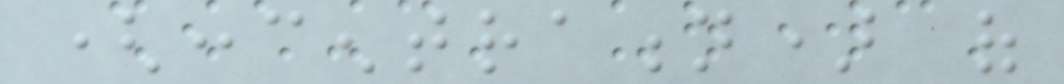(concentration) of
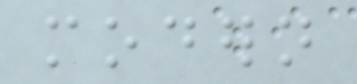modern
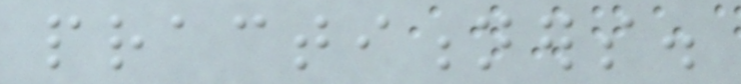practitioners.
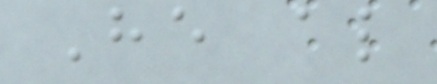He also
